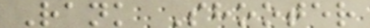Rank Shooter
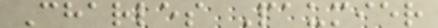Charles Paumier
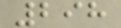298
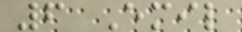6 Emil
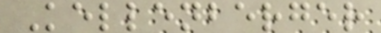Kellenberger
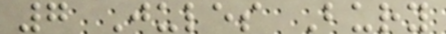7 Jules Bury
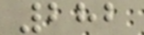282
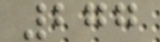277
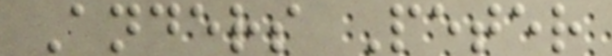Anders Peter
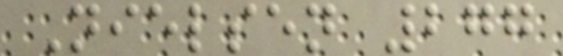Nielsen 277
